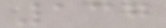137
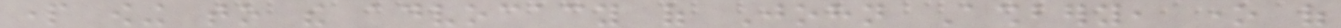part owing to the advocacy of John Ashbery, one of
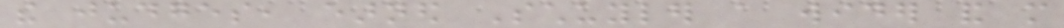the judges, earned Schuyler a wider and more
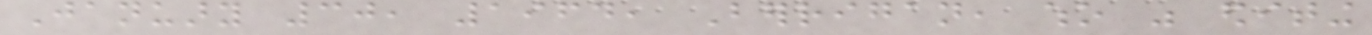January 30, 1964, Berrigan, who was editing
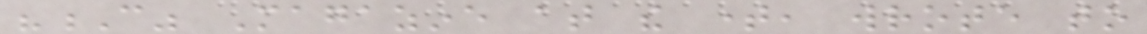"C" Magazine at the time, wrote to
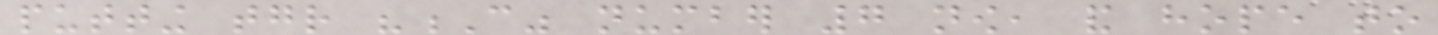putting together "C" number 7 now, and hope to
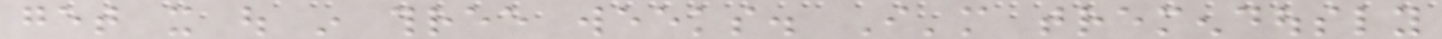get it out in three weeks. I'm tremendously
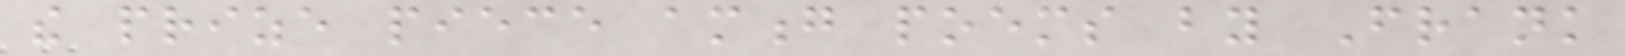the prize piece among poems by Frank
